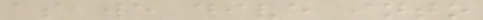as we dive into
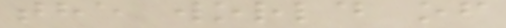the world of
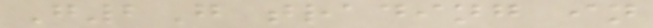G2G trading in
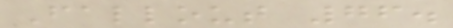Fallout 76.
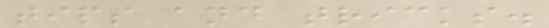tips and tricks.
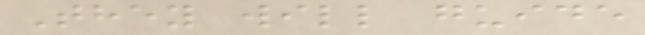They will guide
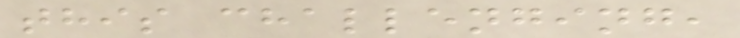this challenging,
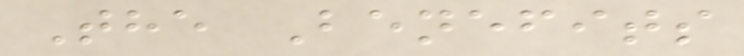The Benefits
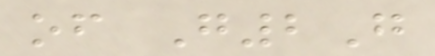of G2G
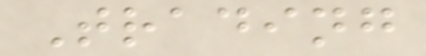Trading
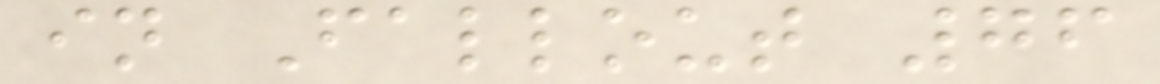in Fallout 76
